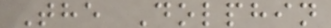The Dolphin
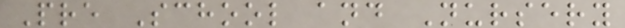Pre School and Nursery
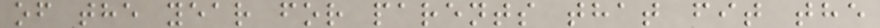of the year for parents that fit the
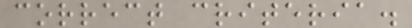correct criteria.
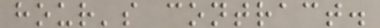hour's contract.
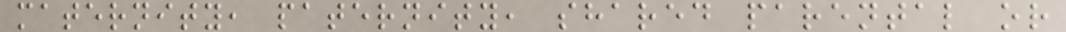maternity, paternity, shared parental or
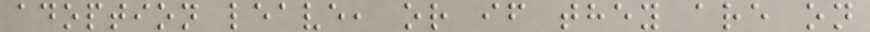adoption leave, or if they are on
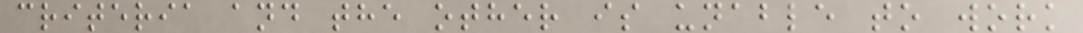criteria and the other is unable to work
